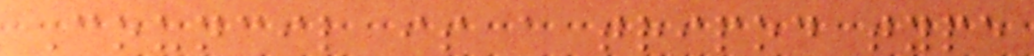Council is a tripod type
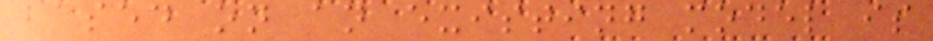based on an existing model is
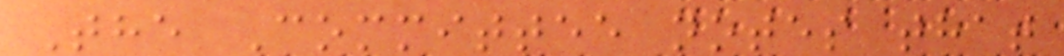The Committee notes that
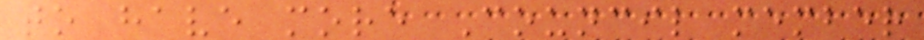to have more Council member
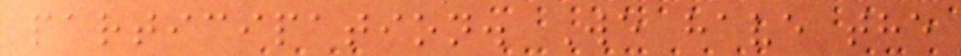participation. We have the
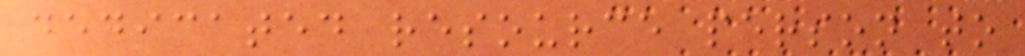dedicated resource person to
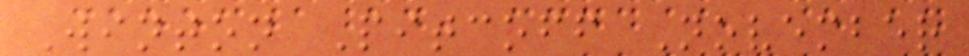Winton Pitcoff November
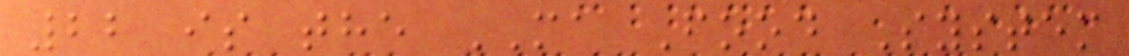22 is the MA Food System
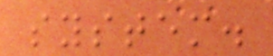system.
